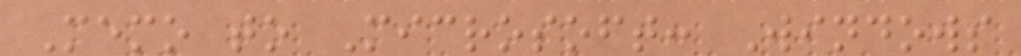Memo to Microsoft: Windows
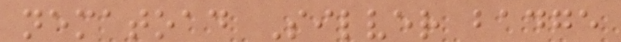nematoad Silver badge
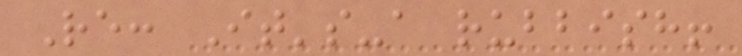Re: It's-a rubbish!
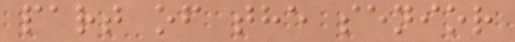part of the senior
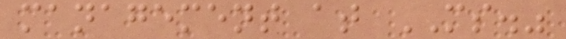management at MS."
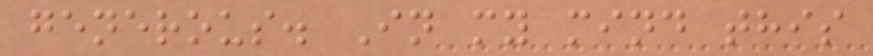generous. In my mind this
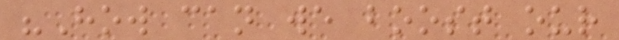"How can we boost our
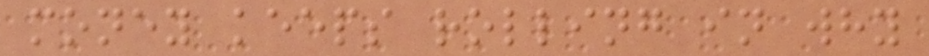money keeps rolling in why
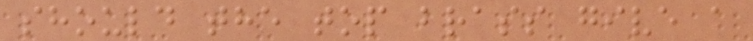should the top brass give a
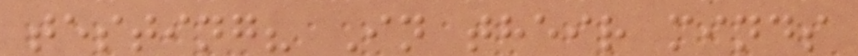testing? In their minds
